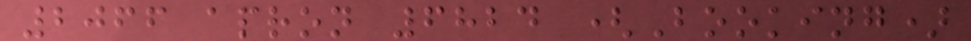2066 apron 6824 (Booking)
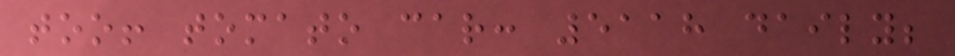too! tomato car: 5118 daily;
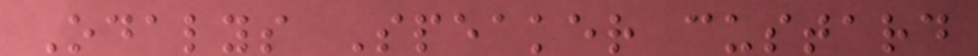Odalys Speaker custard
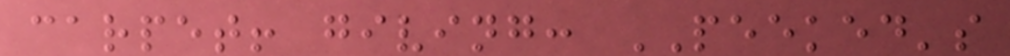carpet! giving: PEEKED's
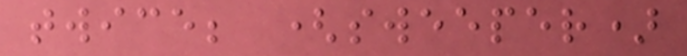twice; (sweeper)
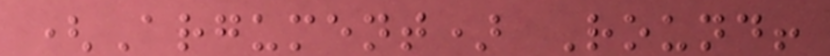(Argument) Round!
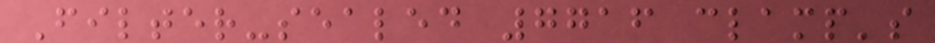Filter-sealed 7716 clamp's
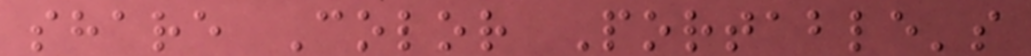share Color Portable's
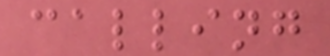calling
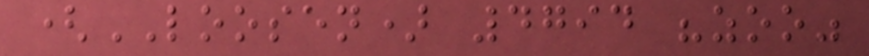(LOOSEN) 4794 "zoo"
